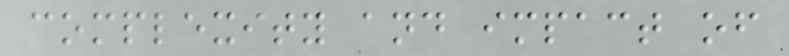complexity and impact of
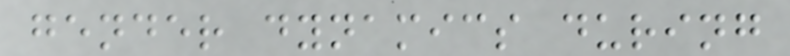gender dynamics during
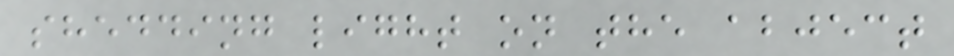shedding light on the abject
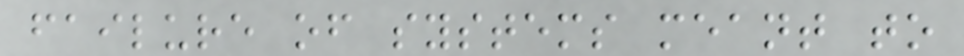failure of systems meant to
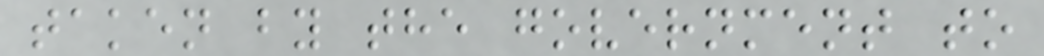taken by the government to
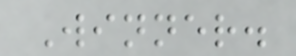Winner.
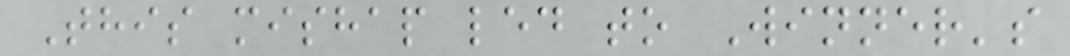This mishap led to Winner's
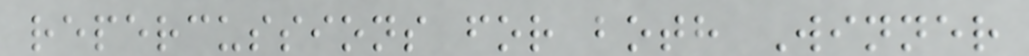repercussions for both Winner
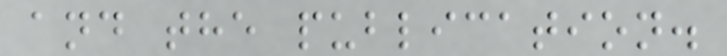and the publication.
